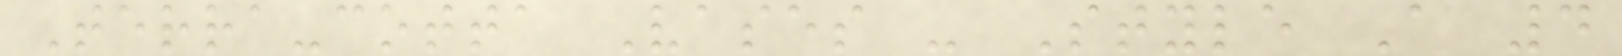Terra-cotta Vases - Style A 4
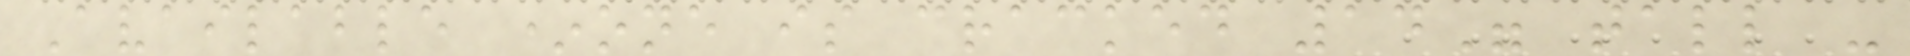Available *one is cracked 14" tall -
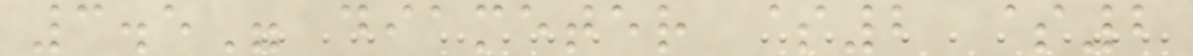3.5" diameter $2 $2
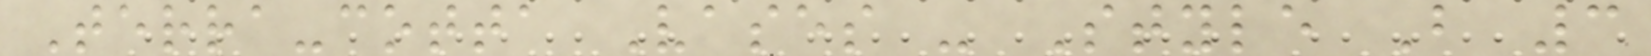Terra-cotta Vases - Style B 3
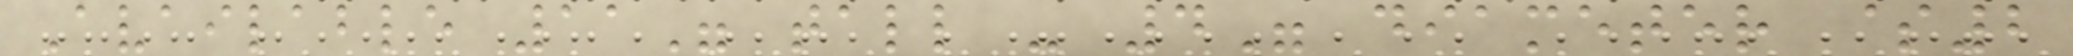Available 11" tall - 4" diameter $2
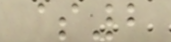$2
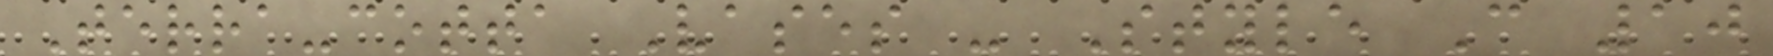Terra-cotta Vases - Style C 10
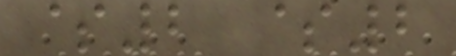$2 $2
